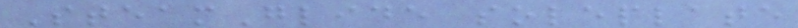SteamGlide soleplate
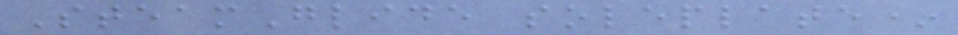SteamGlide soleplate*
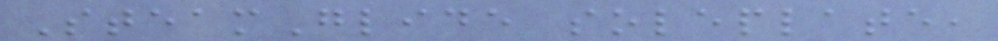SteamGlide soleplate,
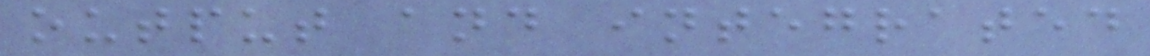output and integrated
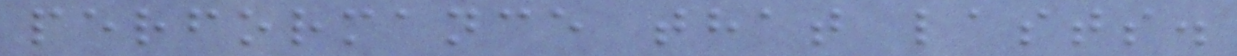performance that lasts.
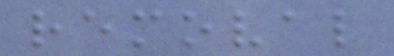removal
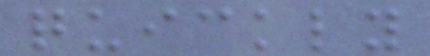quickly
